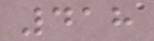418
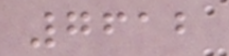7612
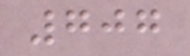707
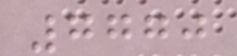7770
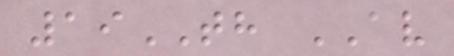19TH AV
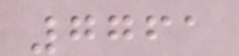7761
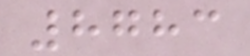8783
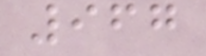967
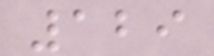129
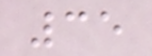35
